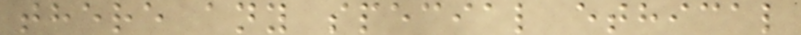there any special ethical
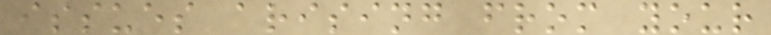issues arising from your
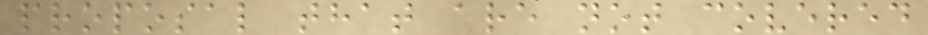proposal that are not covered
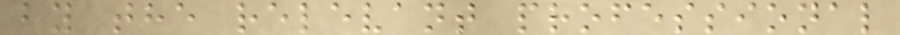by the relevant professional
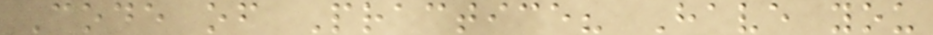Code of Practice? Have you
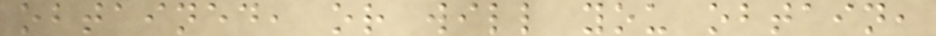obtained, or will you obtain,
